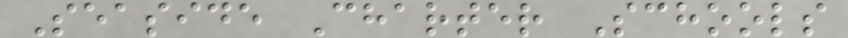Seaside Charter Schools
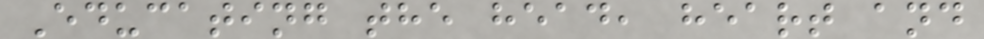Educating the head, heart and
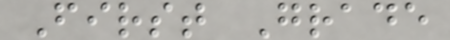First Grade
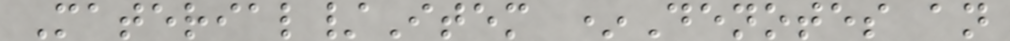Material/Item *Denotes an
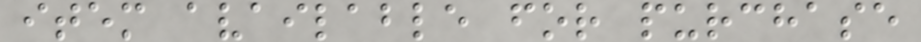item available for purchase
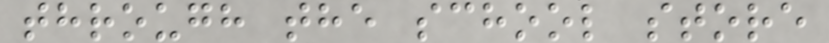through the school store
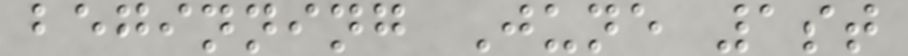beginning June 1st
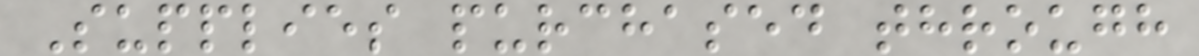Supplies purchased through
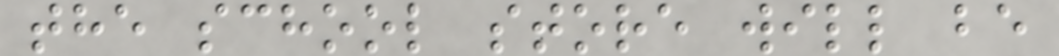the school store will be
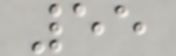55
